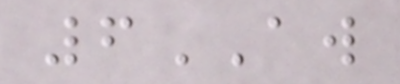6AW
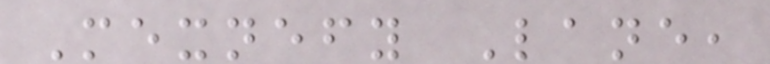Mexnefy Lane,
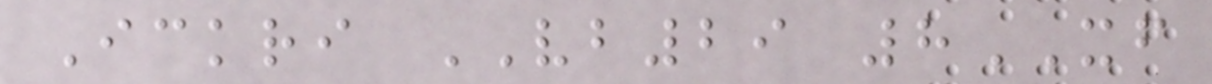Ickri VB29 8XF
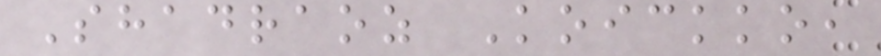Shadraoz Koickko,
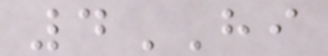4HI
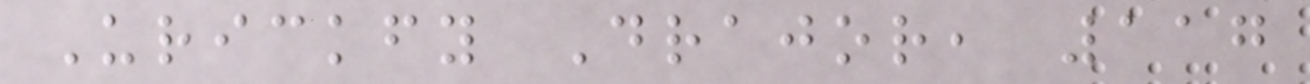Urickfy Drajor, 117
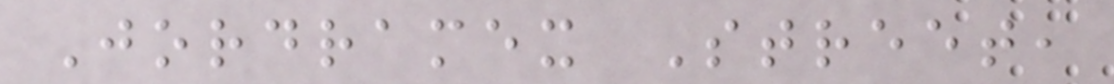Jordramex Street,
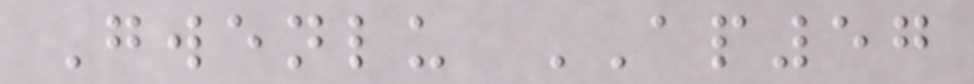Gwenlu AP57
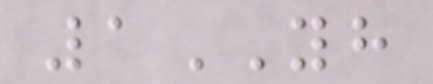1YH
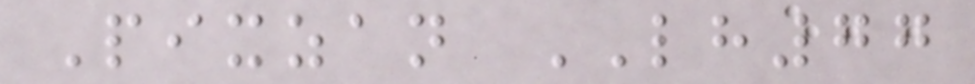Pixzan LH77
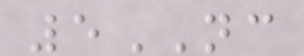5NC
